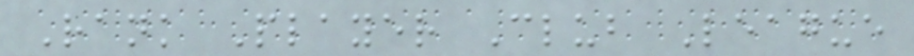Rank Player Club League
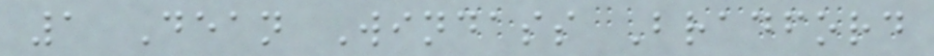1 Dean Windass Bradford
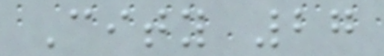City 27
